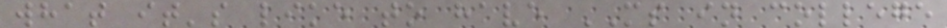what it's like to have MS in college
